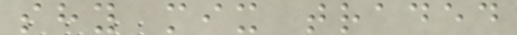shy mix traded
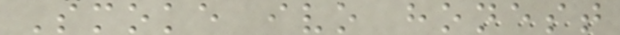Smoke ivo honest
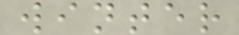winter
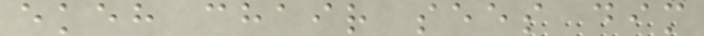ekeh chair sees dim
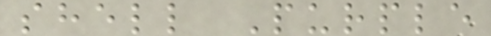shell Purple
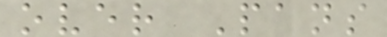over Pans
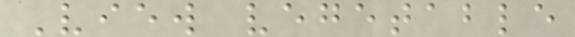View vegetable
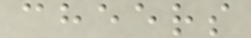cheers
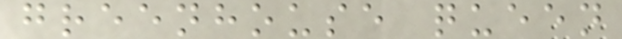greenhouse queen
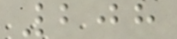208
